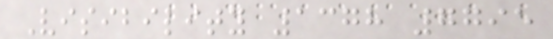Visibility 1378 7795
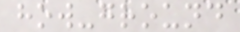how-ground
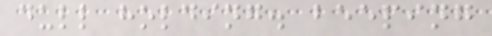dull holding. beeping
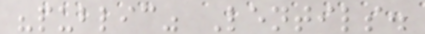"public" Lentils.
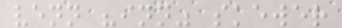venn "inn" skewer
